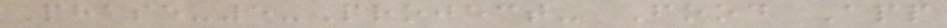Phase-5-Project- Food App
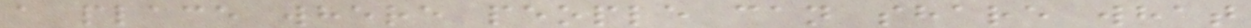a place where people can share what
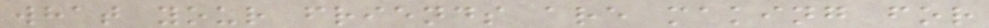what your friends are making for
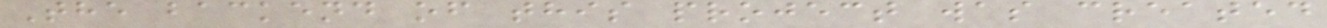The backend of this project was created
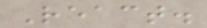React.
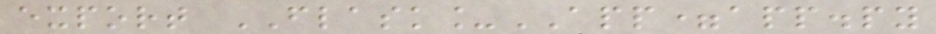export FLASK_APP=app.py
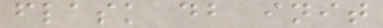flask db init
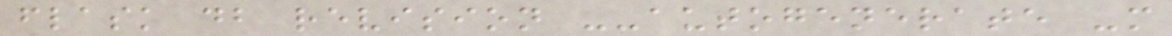flask db revision --autogenerate -m
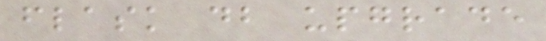flask db upgrade
